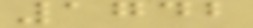1742
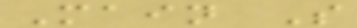Main S
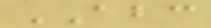ABC
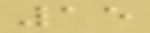15
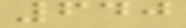640
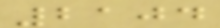2104
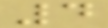4
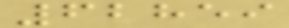62859
